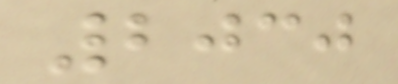2030
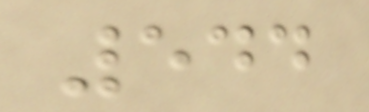544
